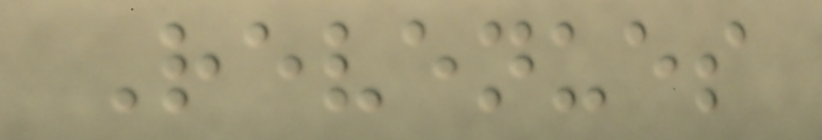Revenues
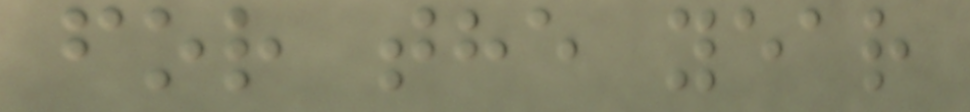for the year
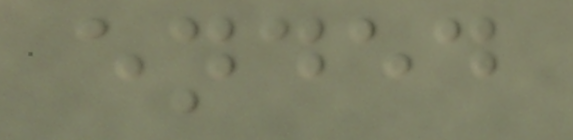ended
